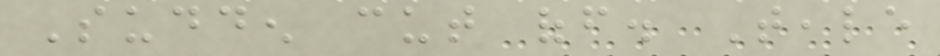Sudden cut off. Teale
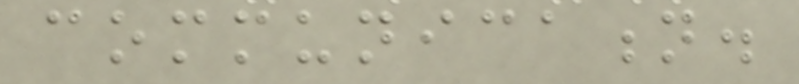communication.
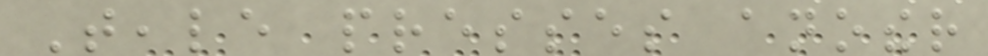Teale presses another
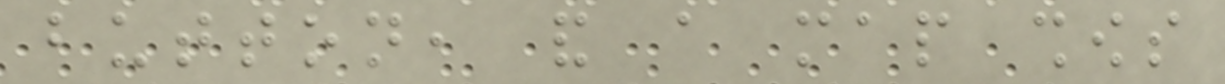button, and a map shows
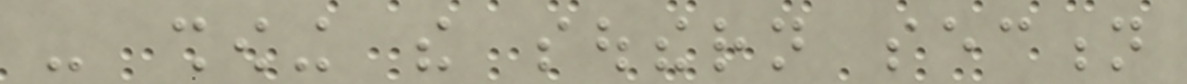- showing the southern section
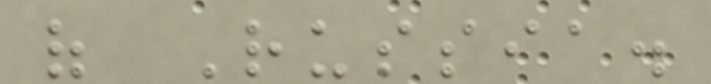of Russia.
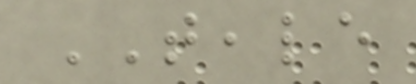TEALE
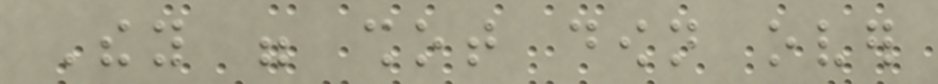They were shot down over
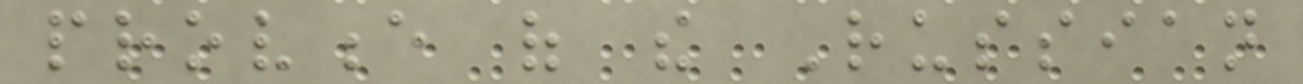provence of the Russian
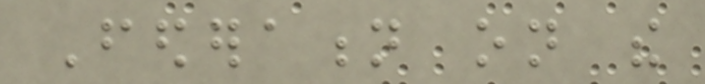Federation on the
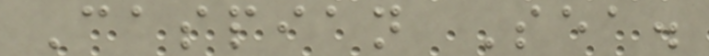Caspian Sea.
